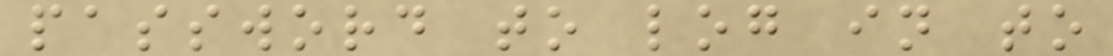password to log in to
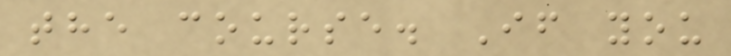the course. If you
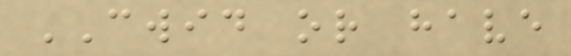CWID or have
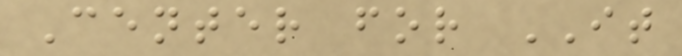Center for IT
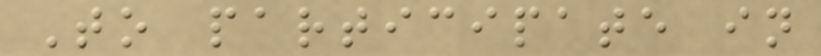To participate in
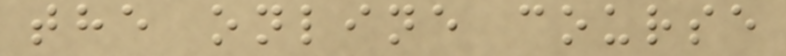the online course
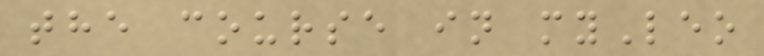the course in myLeo
